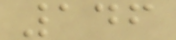146
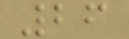26
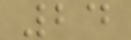24
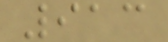913
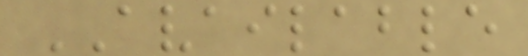AVAILABLE
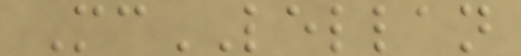McLELLAN
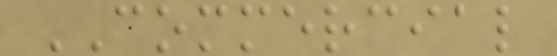COMMERCIAL
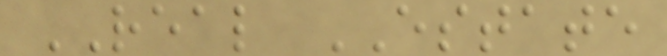REAL ESTATE
